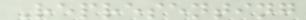Representing
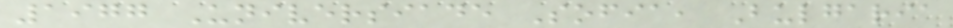1977 Universiade Sofia, Bulgaria
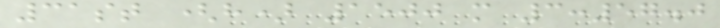31st (h) 1500 m 3:57.0
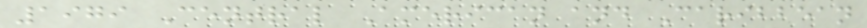1979 Central American and Caribbean
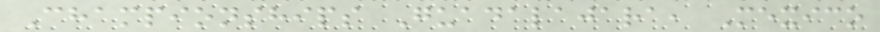Championships Guadalajara, Mexico
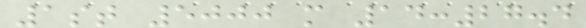1st 5000 m 14:27.4
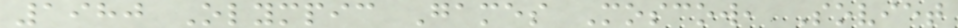1980 Olympic Games Moscow, Soviet
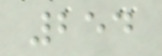254
